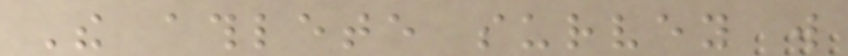The athlete survey will
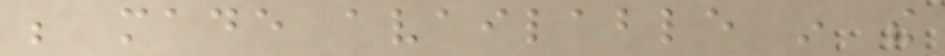be made available in the
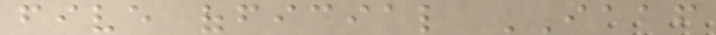five official IAAF
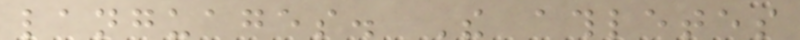languages. The athletes
